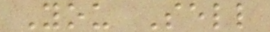You Sell
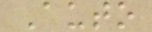Auto
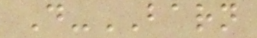D-BARN
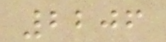2206
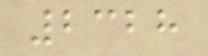2328
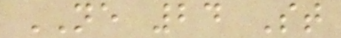NE 24 St
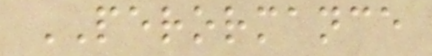PERORMANCE
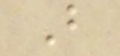B
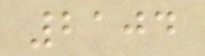2104
